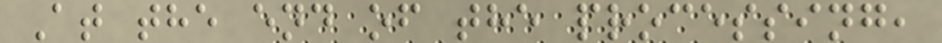At the end of the processing,
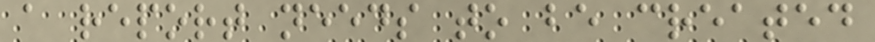a report needs to be created
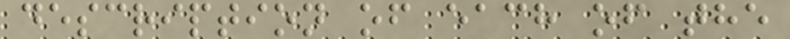description of each of the
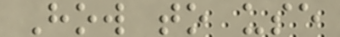How to use
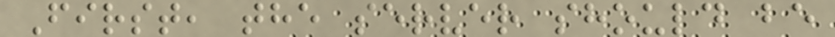First, the server should be
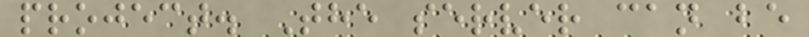project. The server can be
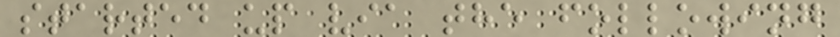started up via the following
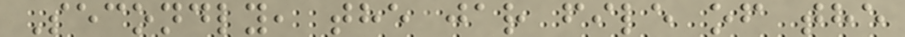Secondly, the jar file of the
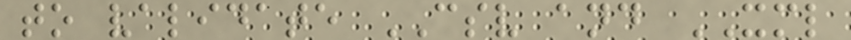to validate CSV and XML
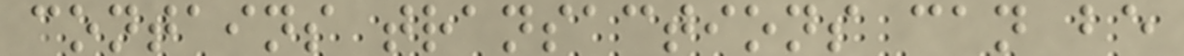contains transactions can be
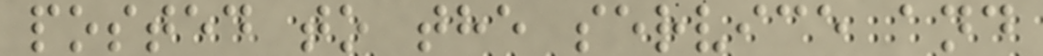posted to the service and
